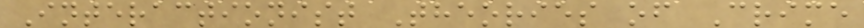Interactionist Theories of Crime
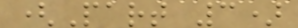(Part 3)
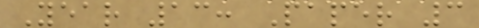Year 13: Paper 3
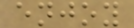enjoy
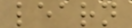learn
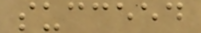succeed
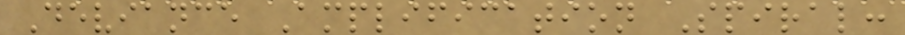Deviance Amplification Spiral:
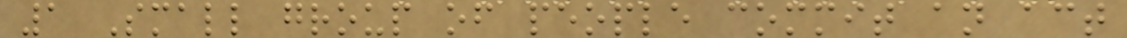1 Small group of people commit an act
